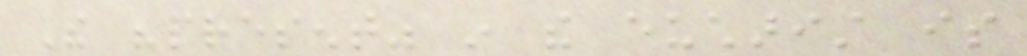The "present" in the eucharist is
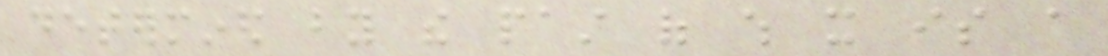determined by the past of which it is a
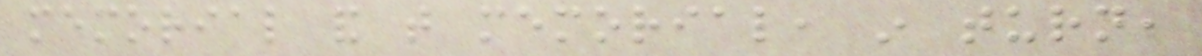memorial and that memorial, in turn,
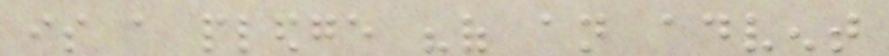is a pledge "of an advent
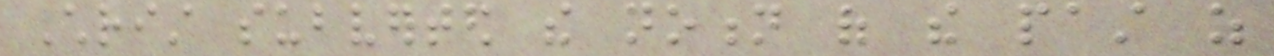Christ subverted the notion of the past as
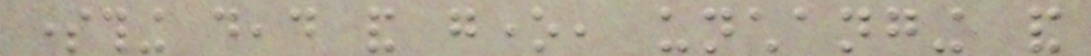something dead and gone, unchanging and
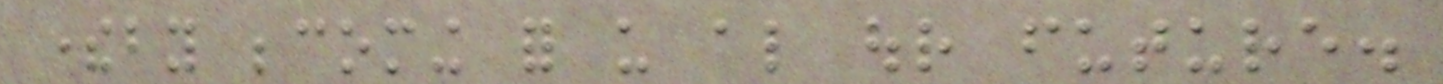thereby becoming for us also our future.
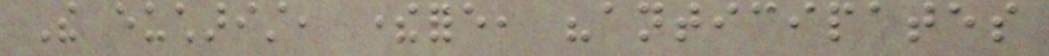The eucharist, therefore, "anticipates
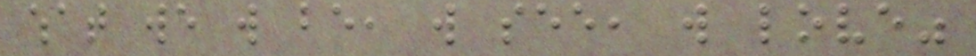what we will be, will see, will love"
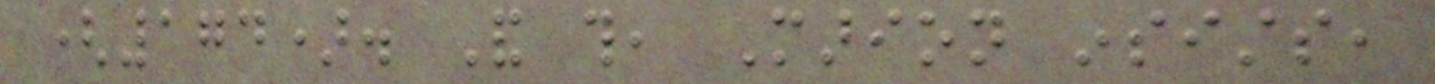(174). And this, Marion insists,
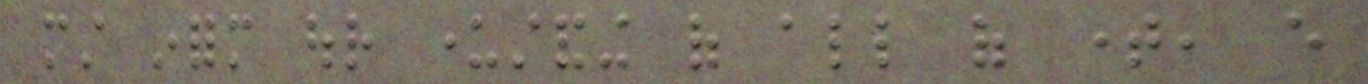must inform our understanding of all of time, every
